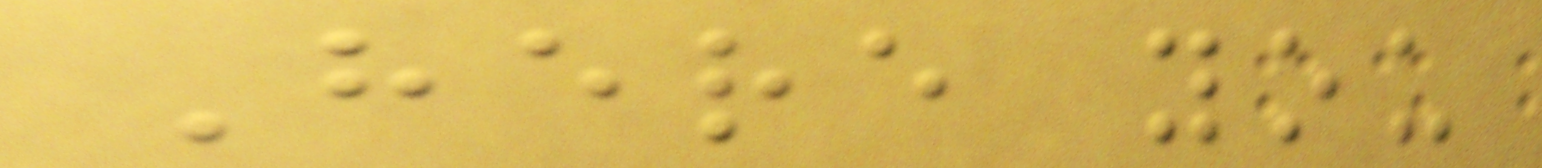Here you
